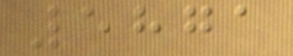5871
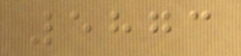5873
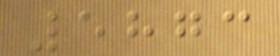5873
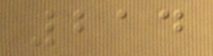214
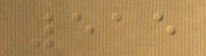515
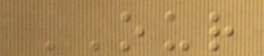OUR
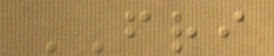FRI
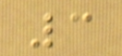3
